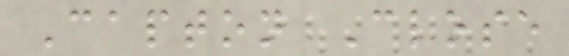Capton Close
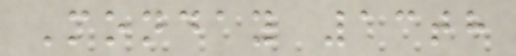Monday 13th
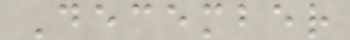December
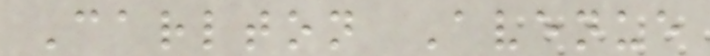Carlton Avenue
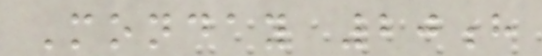Monday 20h
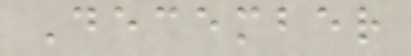December
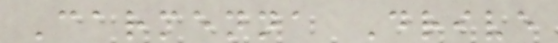Carmenna Drive
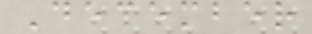December
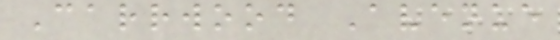Carrwood Avenue
